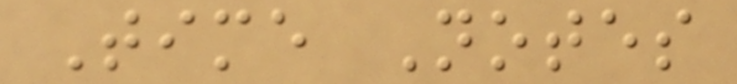Time Notes
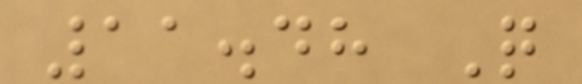11.48 Q
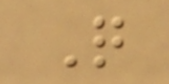Q
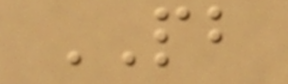PB
